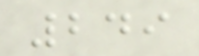249
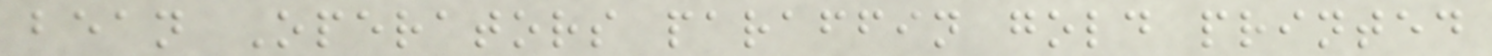bean Operators paraffin gold printed
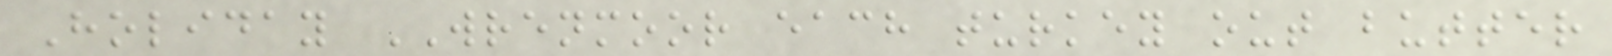Holiday WRENMOOR each turkey out butter
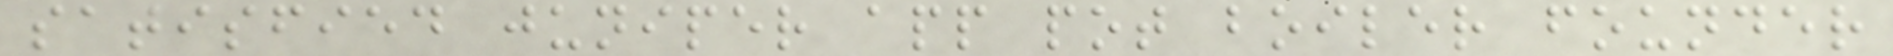satisfied juniper app pot boiler founder
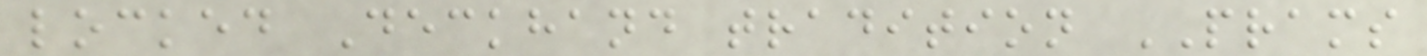locked Deckhand tradition PRAMS
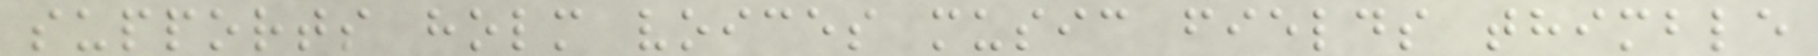supports holm voices music fields thimble
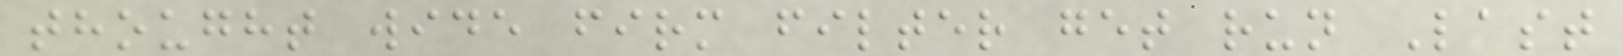thought wide firm filter get run Last
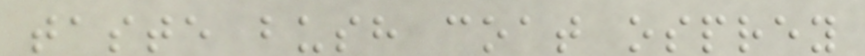taste bush coat osprey
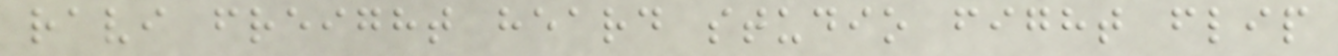ravi freight heard studio fight flip
